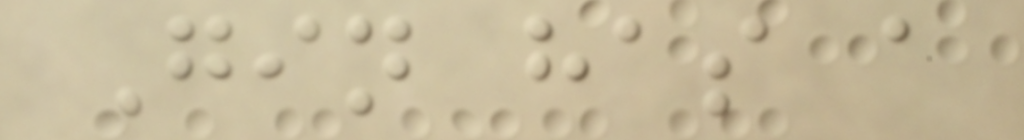Gin has a
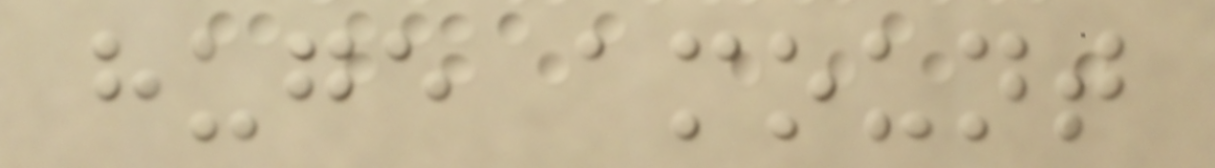huge amount
